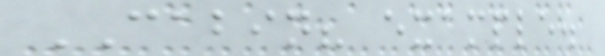CABIN? example.
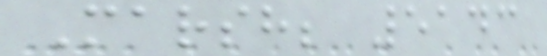Marsh; 5143
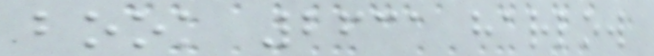book 2631 harlow
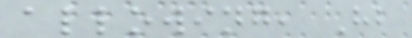allowing, Hb
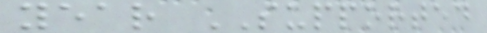year SUPPORTED
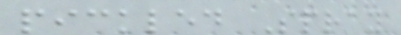pickled Spray
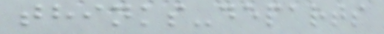thinks-departs
